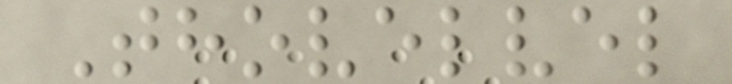Thovelvel
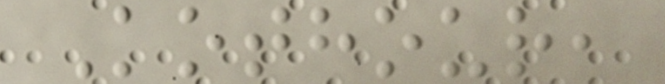Kothour,
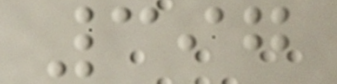397
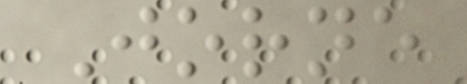Jorne
